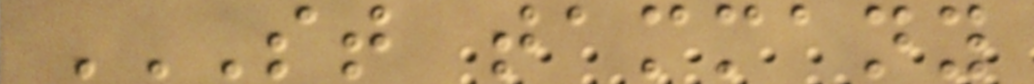ST TAMMANY
